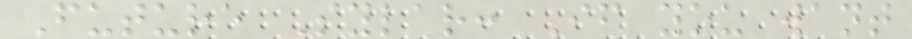Future Sylar: If you want
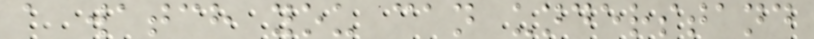a watch you can understand
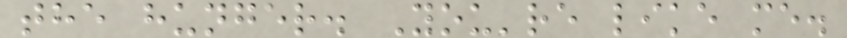the hunger. You're like me.
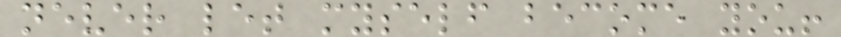never let myself become you!
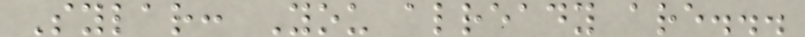Sylar: You already are...
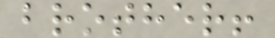brother!
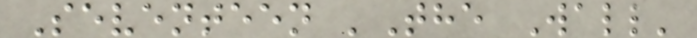Seventeen 'The Wall'
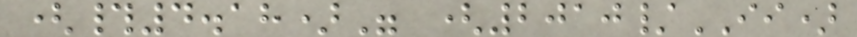(#4.18)" (2010/II)
